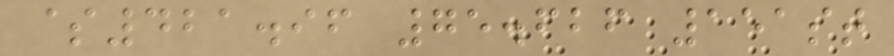$421.96 75.626 151st
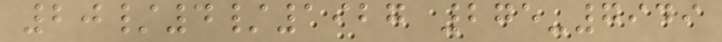20/4/1927 275-7949
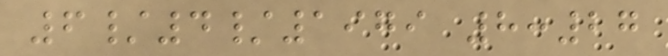6/4/1979 8:27
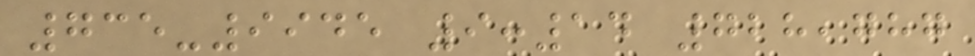735-9945 9:14 728,787
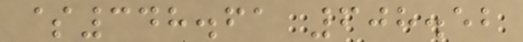$348.61 608.52
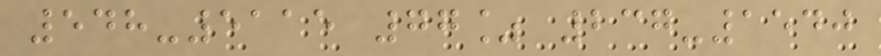548-5115 77% 237-1540
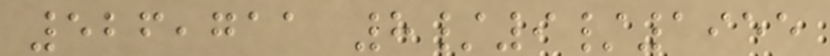526,711 8/9/1955
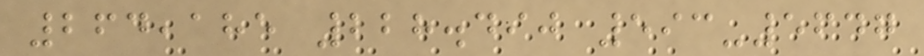264,185 228.490 593-5647
